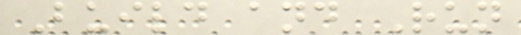Build and Run
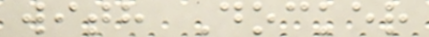with Docker
